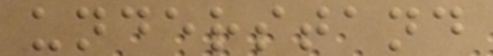understand
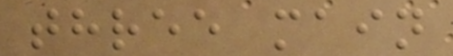three main
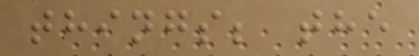things; the
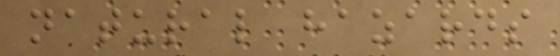natural hazards
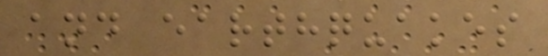and earthquakes
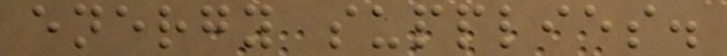energy supplies.
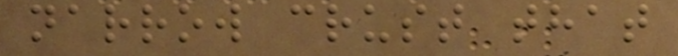narrow crust that
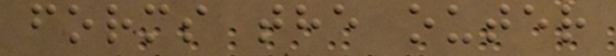forms the outer
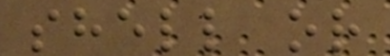shell or
